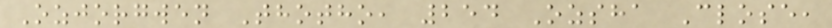Ozjorgwen Thotho, 254 Ozsha Close,
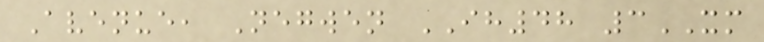Avenue, Negwen IH48 3XM
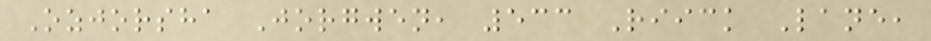Ozjorsha Jorgwen, 533 Riick Lane,
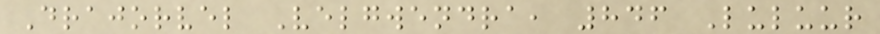Drajorvel Velgwendra, 846 Luluur
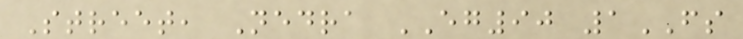Street, Nedra EG90 1FS
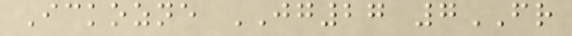Ickozne JG27 7FR
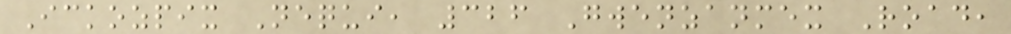Ickozpix Nequi, 326 Gwenzanmex Road,
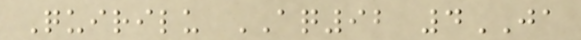Quirilu AQ92 4JA
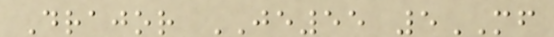Drajor JE55 5MF
